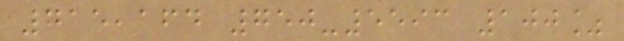715,164 750-5593 100%
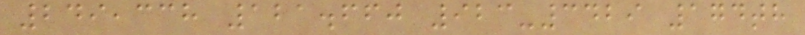249,338 121.660 923-3429 174th
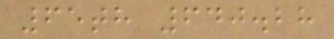65th 640.28
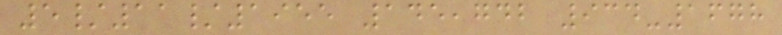5/11/1955 145,742 934-1678
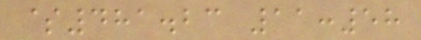$481.23 11:58
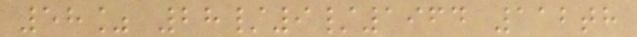58% 28/9/1964 112th
